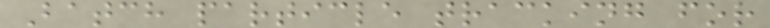Batch particle tracking for
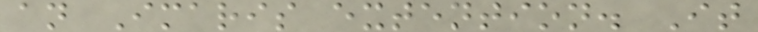an Imaris extention. It
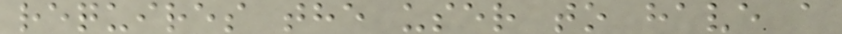requires the user to have a
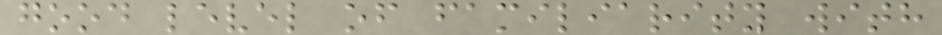good level of familiarity with
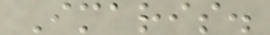Imaris.
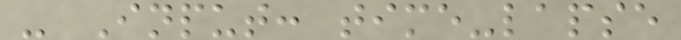- Input: time-lapse
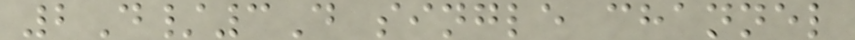2D/3D single channel
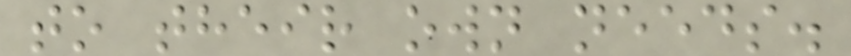to their own needs.
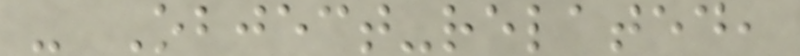- Object-related,
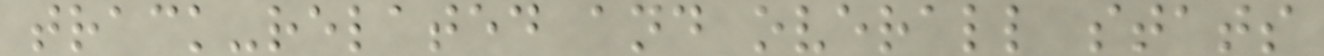track-related and overall stats
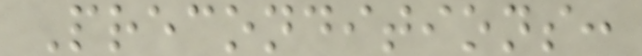Preconditions:
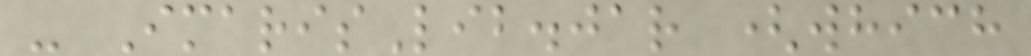- ImarisLib.jar (which
